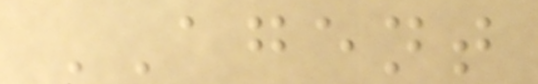AGENT
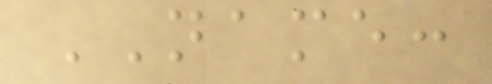NAME:
